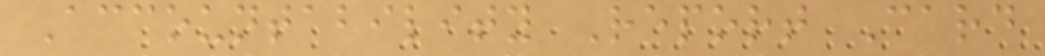Accountability Report Card
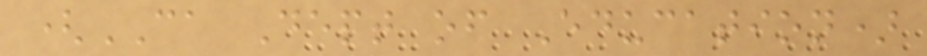(CA Dept of Education)
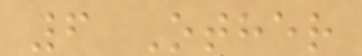6 Other
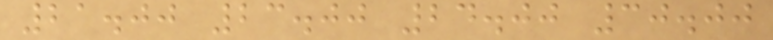21.00 23.00 24.00 30.00
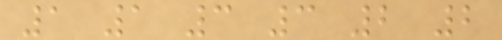1 1 3 3 2 2
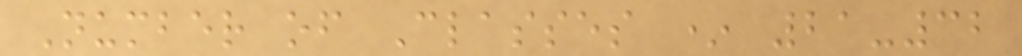Number of Classes * 21-32
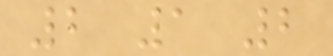2 1 2
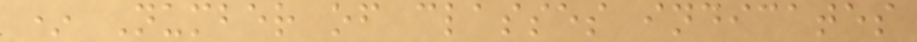* Number of classes indicates
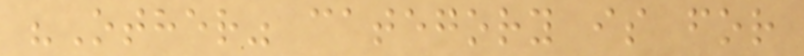"Other" category is for
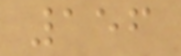156
